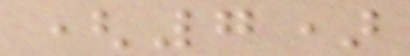(7)
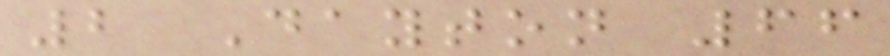2 Dayton 66
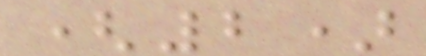(2)
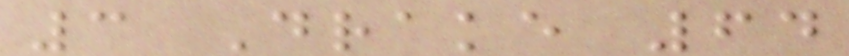3 Drake 64
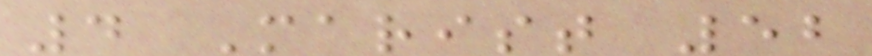4 Marist 52
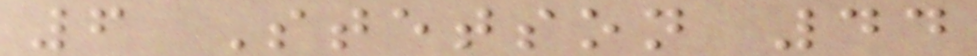6 Stetson 44
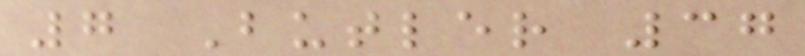7 Butler 37
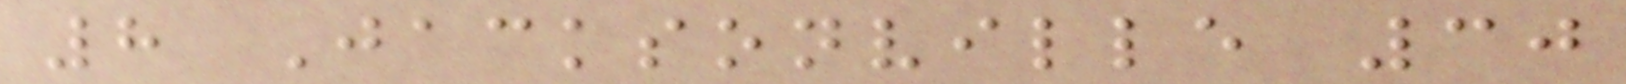8 Jacksonville 30
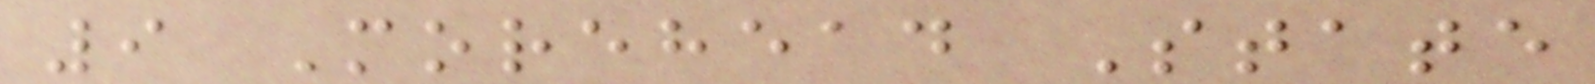9 Morehead State
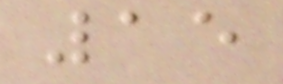15
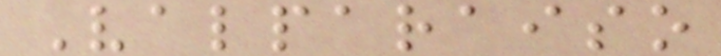Valparaiso
